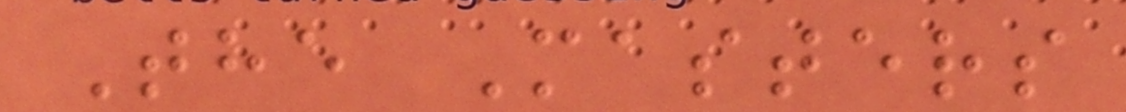The Masters
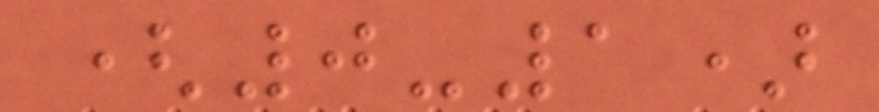(0-1)
